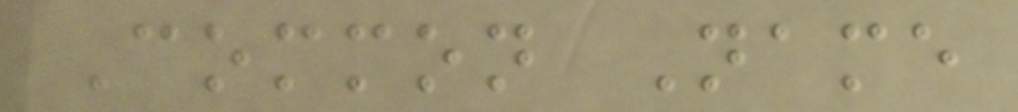Common Name
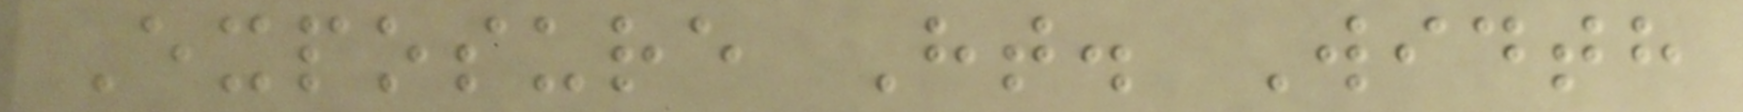Exposure Ht. Width
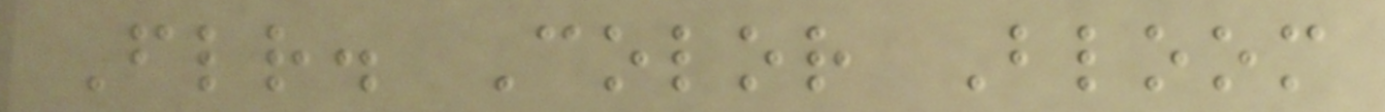Flr. Color Bloom
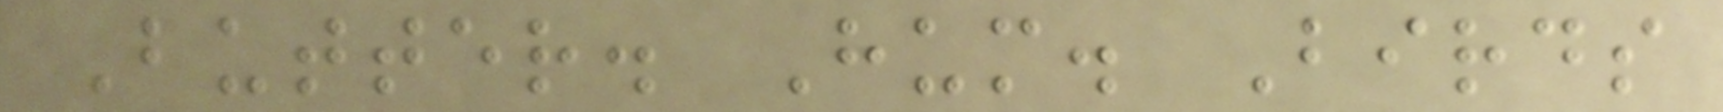Butter. Hum. Birds
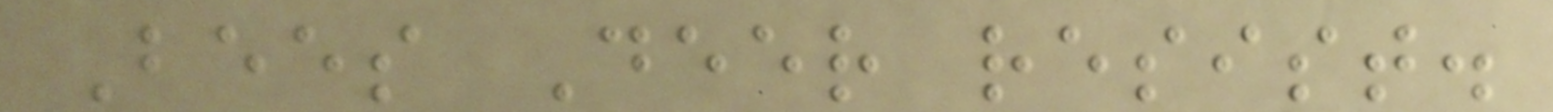Bees Deer resist.
